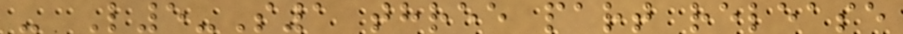- L5-S1 three part release
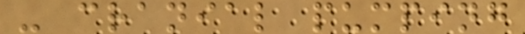- cranial pumping
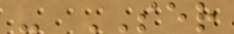- SER
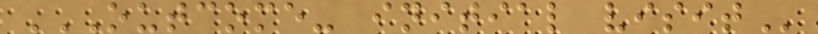OUTCOME- INITIAL VISIT
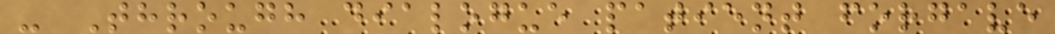- Through dialogue patient forgave
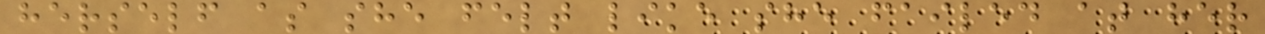herself as she felt like she failed at her
